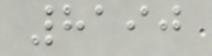8190
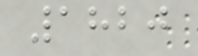1820
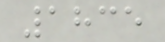1835
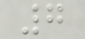7
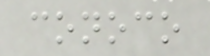conoco
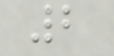2
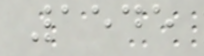1545
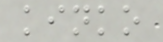kinko
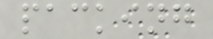packing
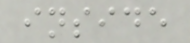inside
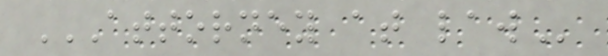ATTORNEY AT LAW
